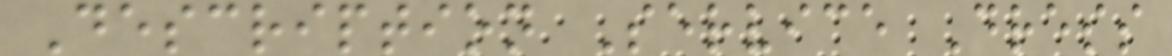Description Service Dress
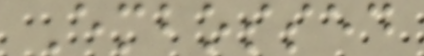Embossed
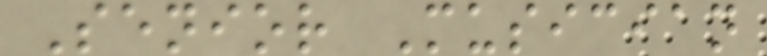Senior Musician
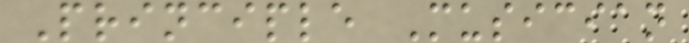Principle Musician
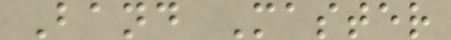Band Master
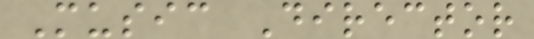Music Director
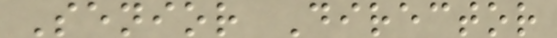Senior Director
